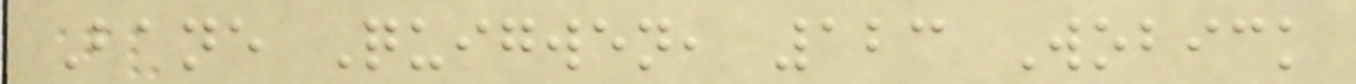Bane Quigwen, 123 Wobick
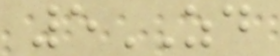5ZD
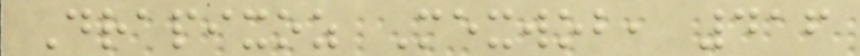Drapixoz Mexwob, 416
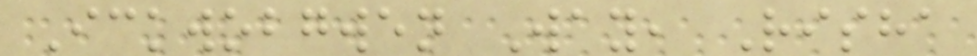Ickwobgwen Way, Risha
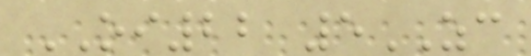OI22 5ZC
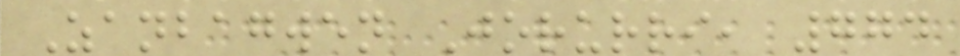Zanbagwen Jorurri, 774
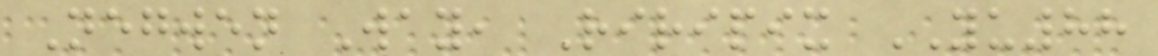Negwen Way, Riripix YU88
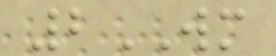2WM
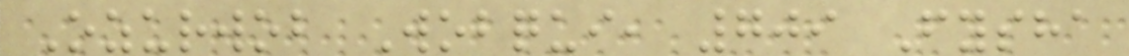Ozurwob Wobqui, 709 Fysha
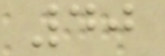40
